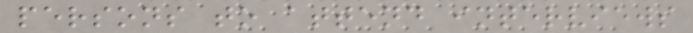persons to attend interviews
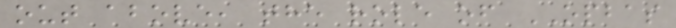out above, the role of OPBAS
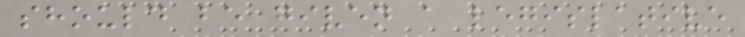should be given a legislative
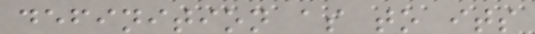definition as to its
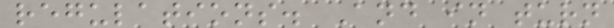regulations. And in turn
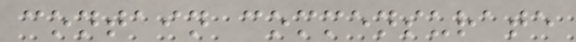contain commensurate
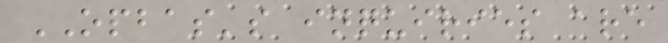OPBAS's inquiries are
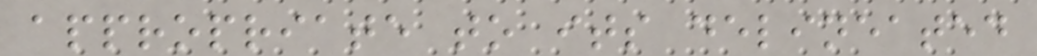appropriate to its delineated
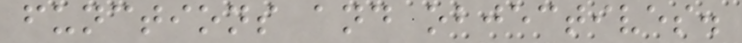functions and objectives.
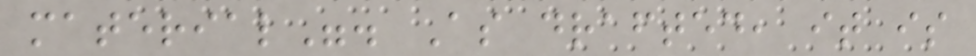material". As drafted, it is
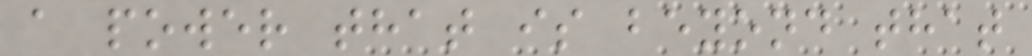a power that is beyond that
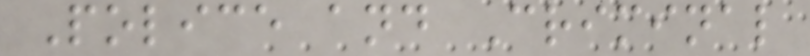Police and Criminal
